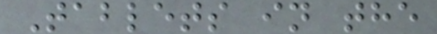Tablets in the
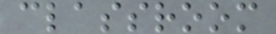classroom
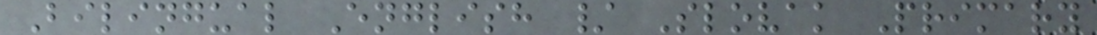Bilingual English / Slovak Primary
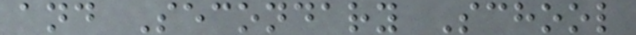and Secondary School
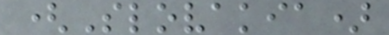(Slovakia)
